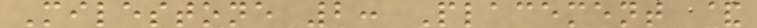Milestone 2: Placement &
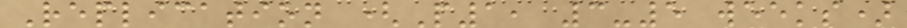Replication (P1, 3-5 weeks)
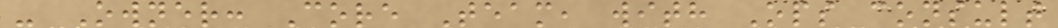- Owner: Core Team, with Ops consult
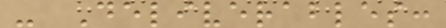- Deliverables:
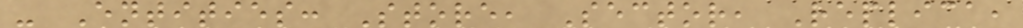- Entities: Store, Sector, Replica,
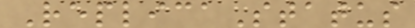ReplicaStatus
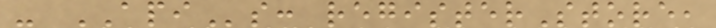- APIs: registerStore,
